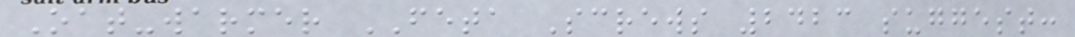Oat-warmer FETA Screws 2423 suggest:
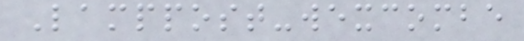Lamppost-wexcombe
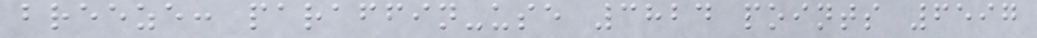breeze: paraffin-use 3824 points 6597
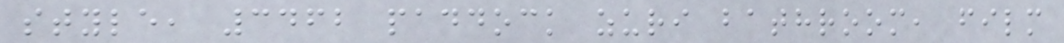style, 3462 paddock zuri bathroom, film
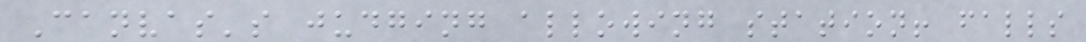Canvas's judging allowing station! falls
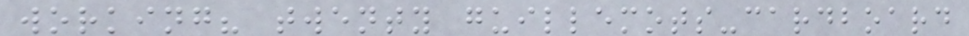working? twenty guillemots-cardboard
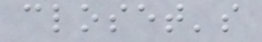closet's
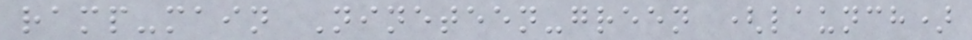ramp-main Nineteen-green (launch)
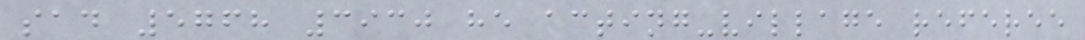sad 5768 3930 he acting-village referee
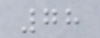78
